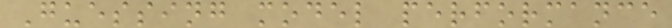Guessing model performance
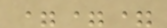===
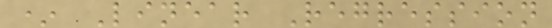* Linear Regression
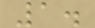1.
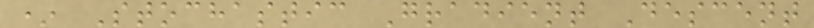* Stochastic Gradient Descent
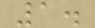1.
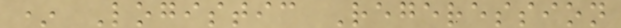* Logistic Regeression
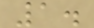1.
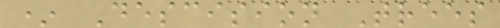* Descision Trees
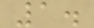1.
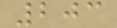203
